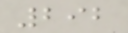292
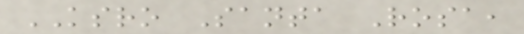KSRO Santa Rosa,
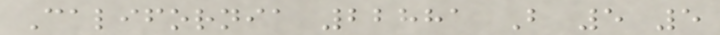California 22881 B 5 5
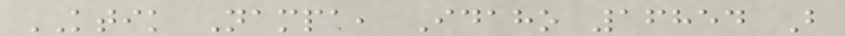KTIK Nampa, Idaho 16854 B
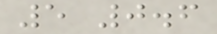5 0.6
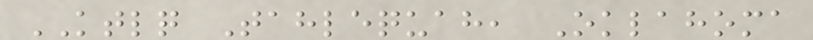KTLQ Tahlequah, Oklahoma
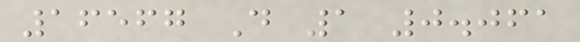16567 D 1 0.061
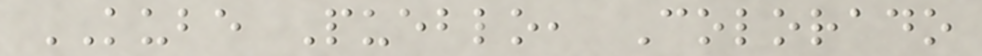KUBE Pueblo, Colorado
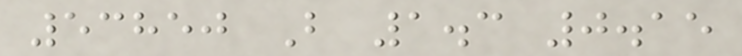53850 B 1.3 0.15
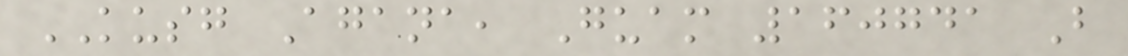KUSG Agana, Guam 160741 B
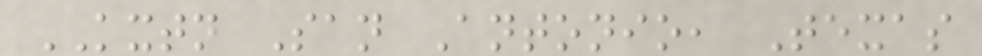KXTN San Antonio, Texas
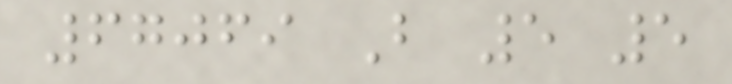67069 B 5 5
